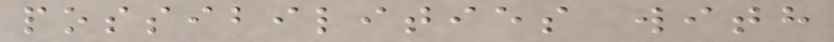possibilities with
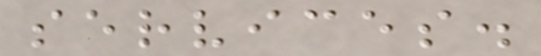services.
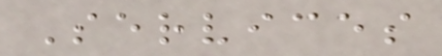Services
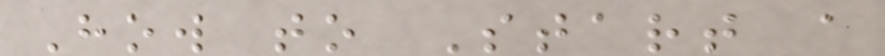How to Start a
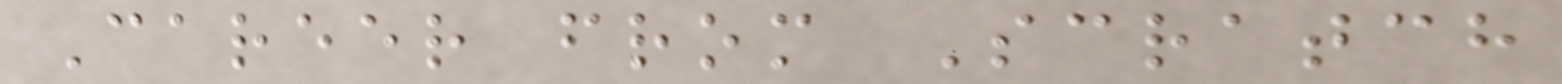Career from Scratch
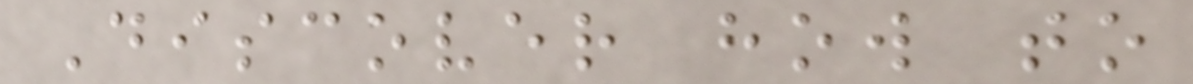Discover how to
